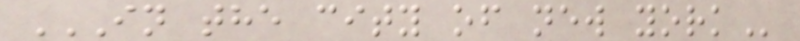IN THE CITY OF NEW YORK
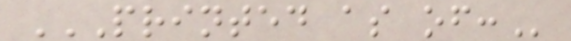PRINTED AS OF:
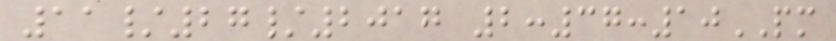11/27/2017 2:37:10PM
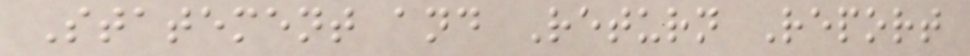Statement and Return Report
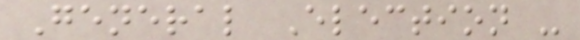General Election -
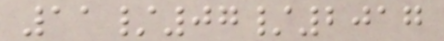11/07/2017
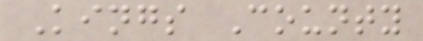Kings County
